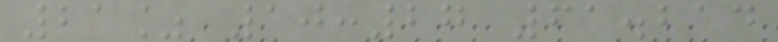21% 10:27 61.214
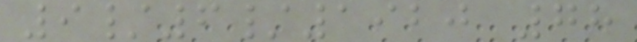9/6/1920 78
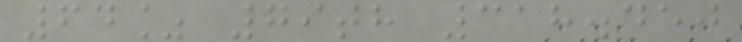64% 79th 318.450
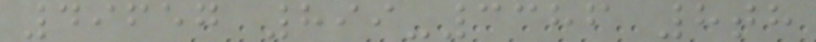49657 899-3386 8th
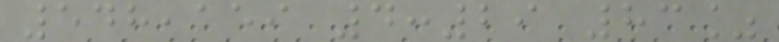548,159 4:29 83%
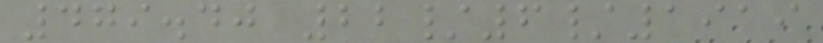479.40 22/6/1919
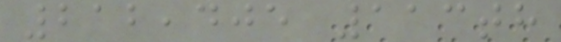212,405 113th
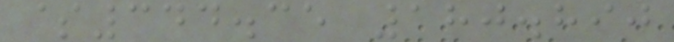$344.35 180.890
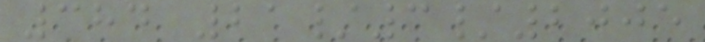384 21/3/2005
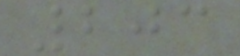203
